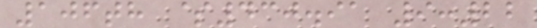106th $430.91 9:22
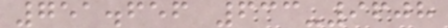751.656 633-9608
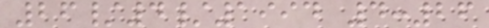26/4/1994 4:26
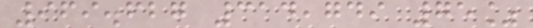969.627 314,749 75%
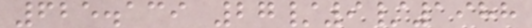625.139 27/9/1988
